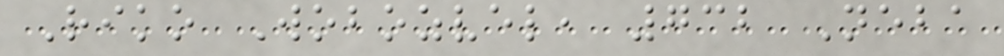Riko Wobozvel, 732 Neba
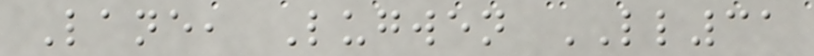Lane, Lugwen LL31
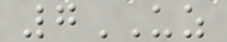7UZ
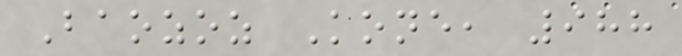Baozoz Kone, 988
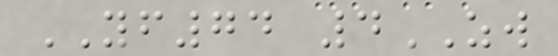YF74 4ZW
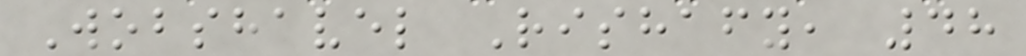Wobshavel Rishafy, 48
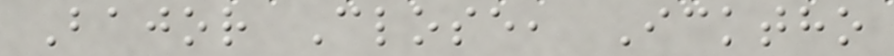Bajor Close, Icktho
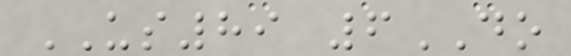US89 6DO
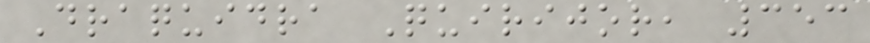Draquidra Quirijor, 353
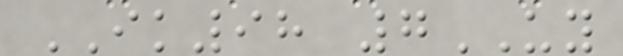IK98 7UY
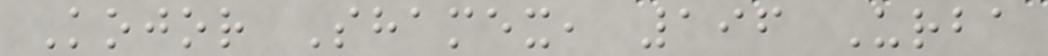Kojor Shamex, 196 Urba
